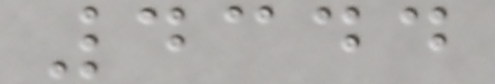4344
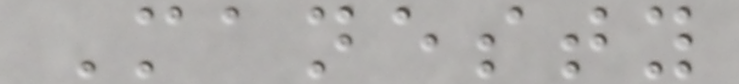Manesty
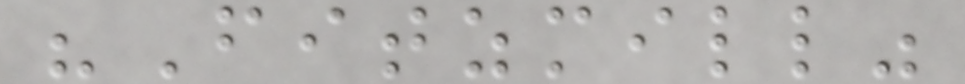"Fitzmill"
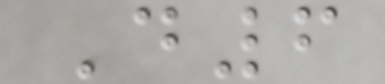D6
